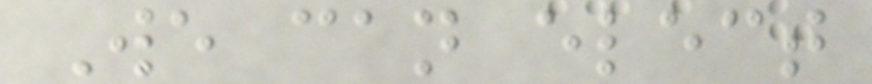We can elect
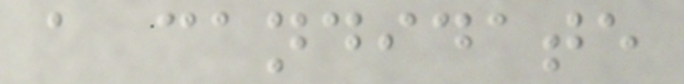a candidate
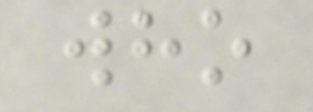who
